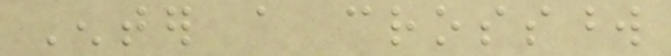Enter a crossword
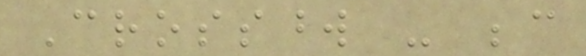Crossword - because
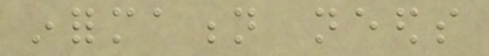information needs
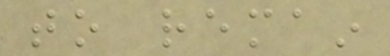to remain
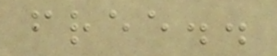free..
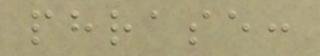phrase:
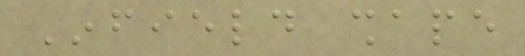Infield shape
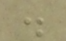.
